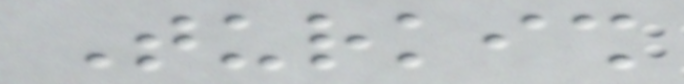Turkish
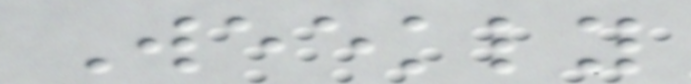Weekly
